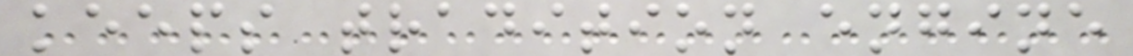keeps tradition engine
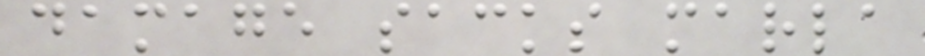damage sacks marla
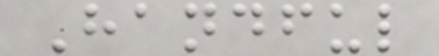Handful
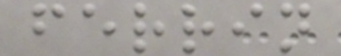ferrin
